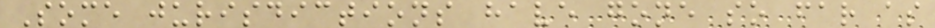Some jurisdictions have gone so far as
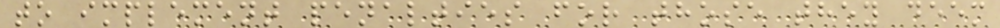to implement penalties for those they deem
